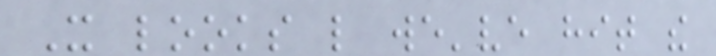It looks like we've hit the
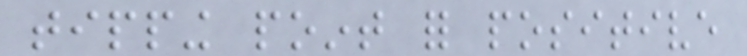tipping point for positive
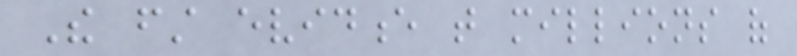The first evidence that millions of
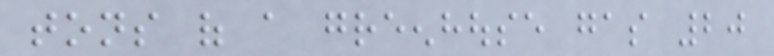tons of a greenhouse gas 20
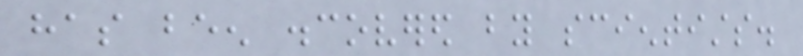has been discovered by scientists.
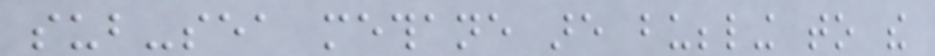sub-sea methane are bubbling to the
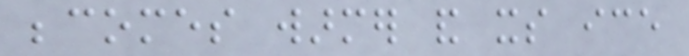becomes warmer and its ice
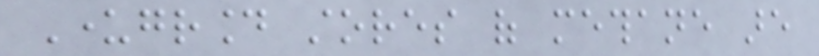Underground stores of methane are
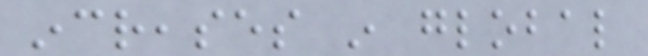increases in global
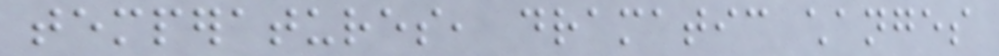temperatures, dramatic changes
